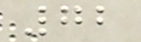72
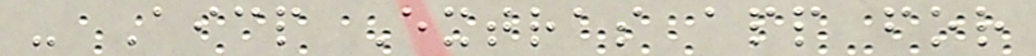- Aicp Extras app for
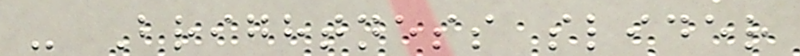- Brightness slider
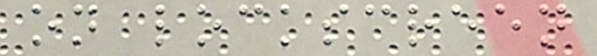on lockscreen
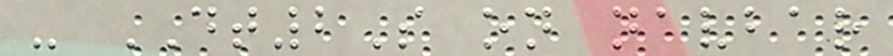- DT2S on navbar
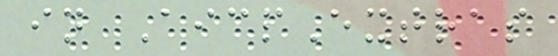in AicpExtras
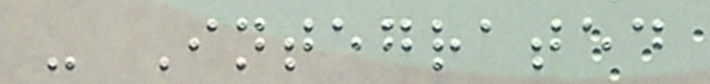- Integrated
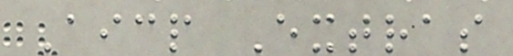Aicp Extras
